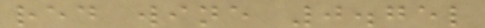red wine 0.75l
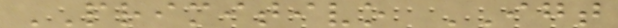PRIMITIVO IGT
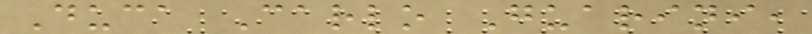Duca Carlo Guarini,
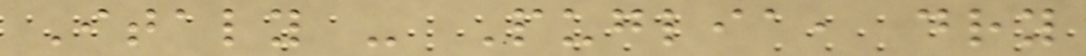Italy - Puglia, dry
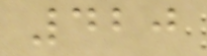420
